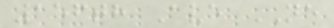156th Ave NE
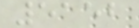5152
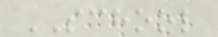SCHOOL
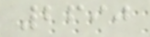2690
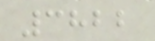3822
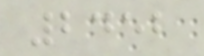2452
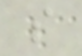s
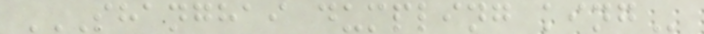SHANGHAI DUMPLING KING
